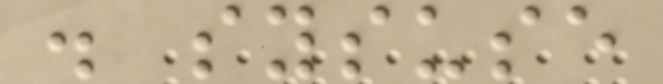. sysuse
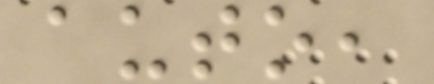auto,
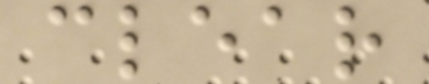clear
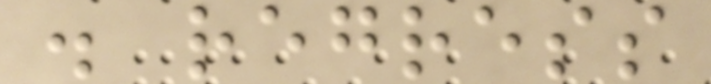. regress
